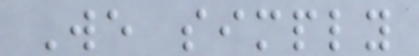We simply
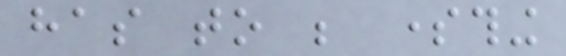has to be something
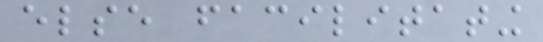else facilitating
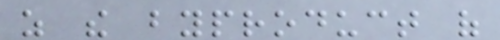as the byproduct of
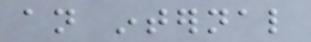an internal
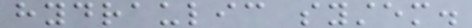hydraulic system.
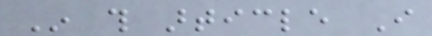In this article I
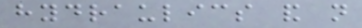hydraulics and not
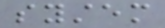system
